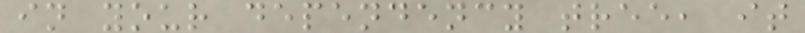in your dependency tree, it
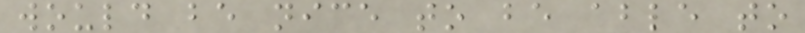would be nice to be able to
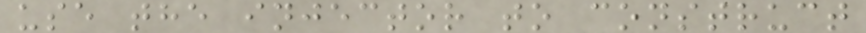use the injector to construct
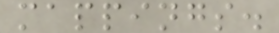mappings.
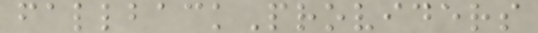fallbackProviders
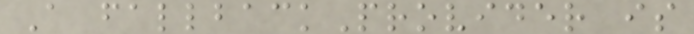A fallbackProvider is
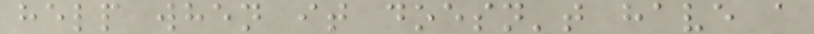help when it doesn't have a
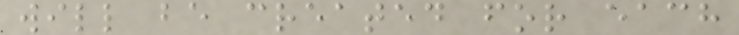will be created for each
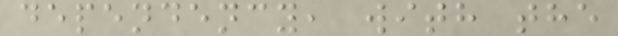dependency, with the
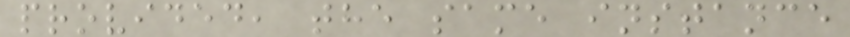provided, the same instance
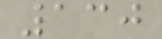130
